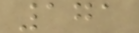171
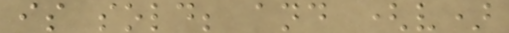is sold; and (v)
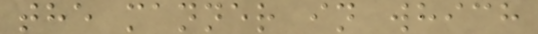the manner in which
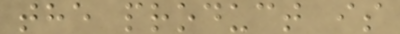the product is
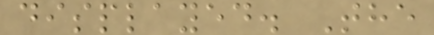displayed. The
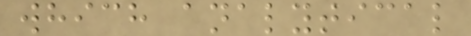which analytical
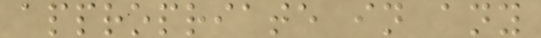appropriate in any
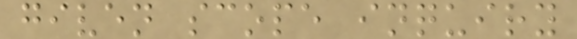given scope inquiry
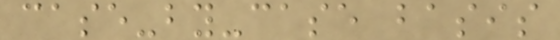case-by-case basis
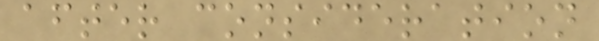after consideration
